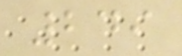249
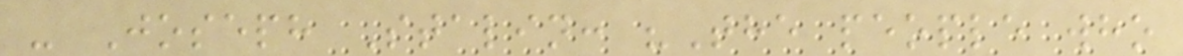- Joseph Stalin: "The people who
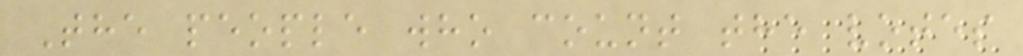The people who count the votes
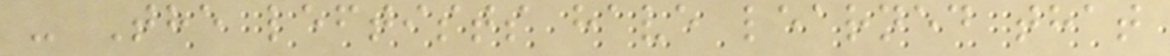- The leftists have learned that
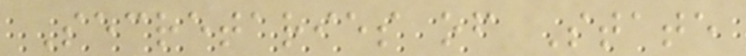Secretaries of State
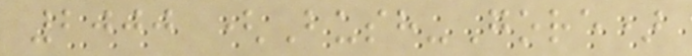2000 (Bush-Gore)
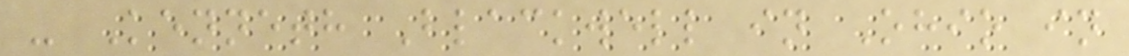- Kenneth Blackwell in Ohio in
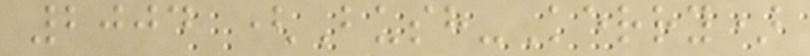2004 (Bush-Kerry)
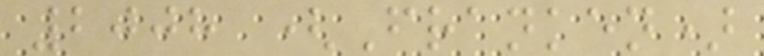2008 (Franken)
